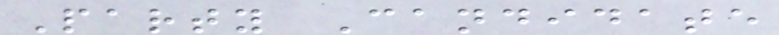Party Candidate
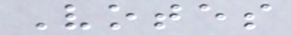Votes
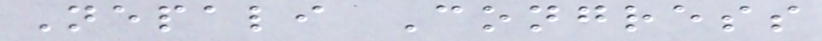Nepali Congress
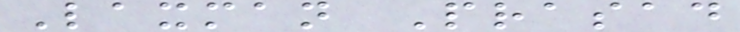Laxman Prasad
